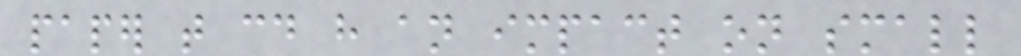paper that could have an impact on small
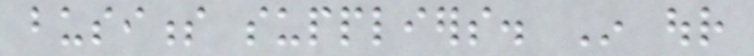business suppliers. In our
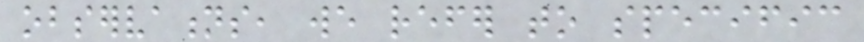observations, we refer to specific
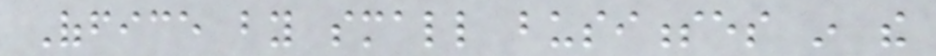Office by small businesses in the
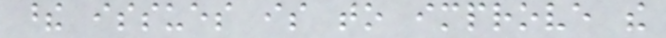these issues is to improve the
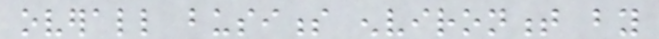overall business environment by
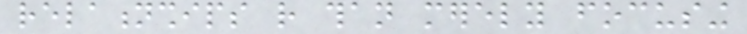relationships rather than merely focusing
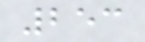253
